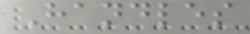Handles
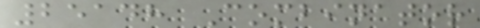25148 Combinator
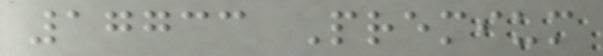17733 Premium
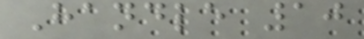Handle 10
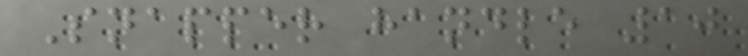Snapper handle 10
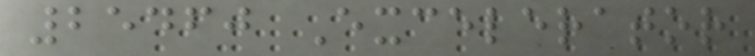25460 Excelerator
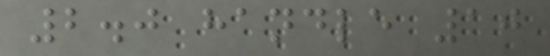2.0 handle 10
